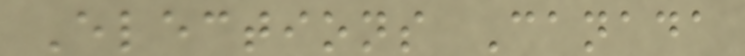Elections Canada
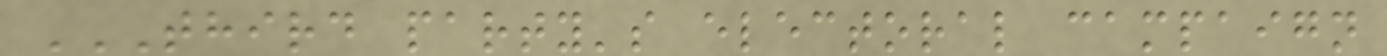THIRD PARTY'S ELECTORAL CAMPAIGN
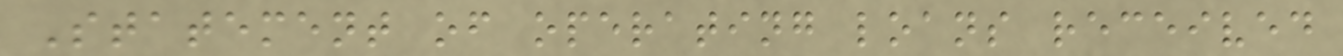Statement of operating loans received
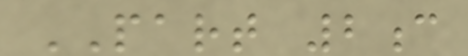PART 2c
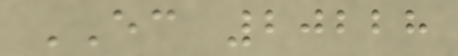EC 20228
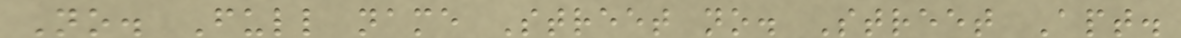No. Full name Street no. Street Apt.
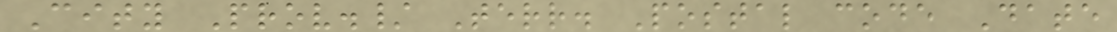City Prov./ Terr. Postal code Date
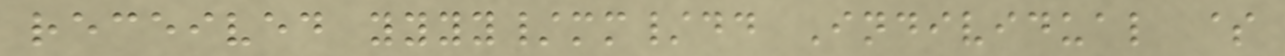received yyyy/mm/dd Individual $
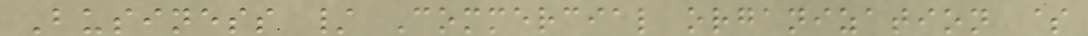Business / Commercial organization $
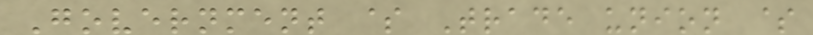Government $ Trade union $
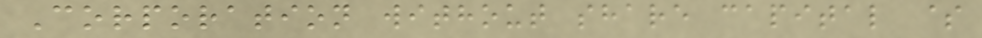Corporation without share capital $
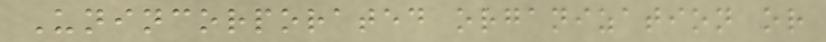Unincorporated organization or
